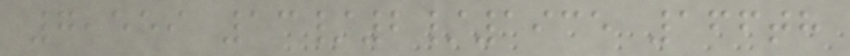7,559 13/2/1935 166th
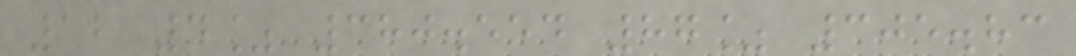12 4% 380.554 87% 305.83
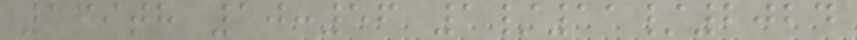139th 10:56 1/11/2024
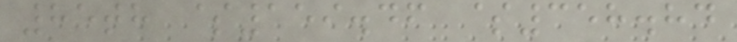85th $159.46 $358.84
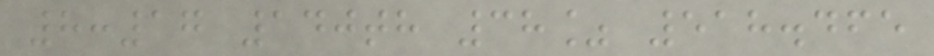8:17 140th 38% 518.465
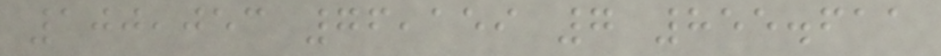100,053 76,159 7 855.611
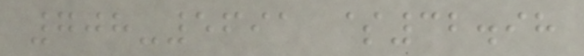708-5691 $32.98
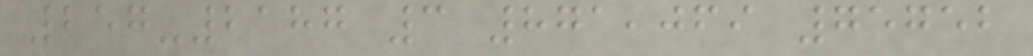257-2187 3 871,069 75752
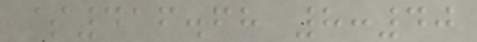$416.68 8:40
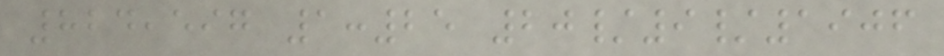824,597 1:25 20/9/1906
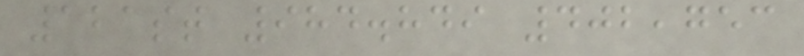121st 984.849 402,753
